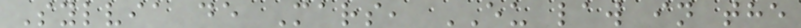Sylvia de Mars, EU law in the
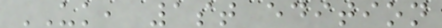UK, 1st edition
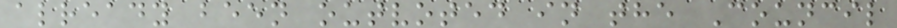already been outvoted in the Council
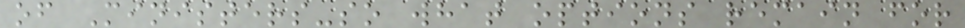of Ministers-so what options remain for
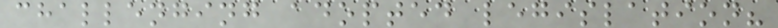challenging adopted legislation?
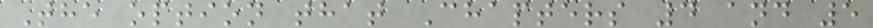The option that Chapters 4 and 5
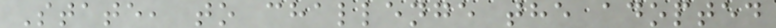State, to challenge the adopted
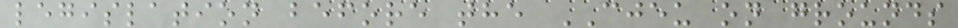legislation before the CJEU on grounds
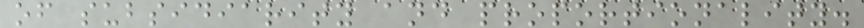of subsidiarity and proportionality.
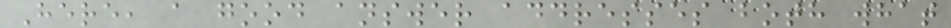Here, a good answer addresses both what
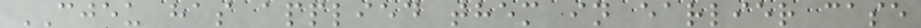CJEU has applied them in earlier case
